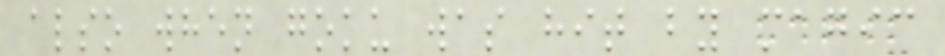also when goku was hit by magic
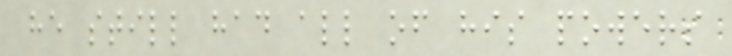he still had all of his powers
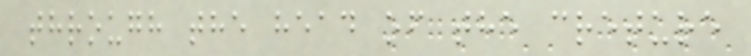through the head of the creture
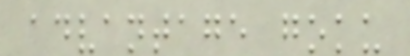advantage goku
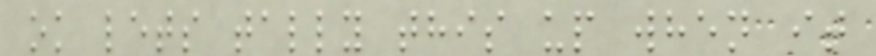ok lets tally this up when it
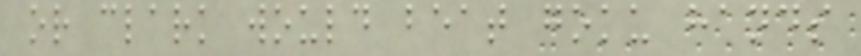or clark would beat goku hands
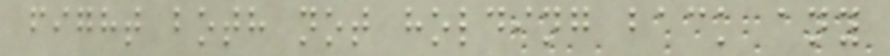fight both not holding back any
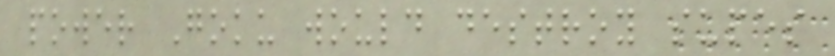power Goku would destroy supes
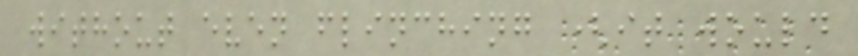without even flinching (it would
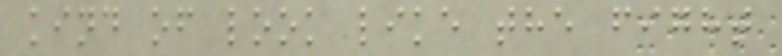kind of look like the fight
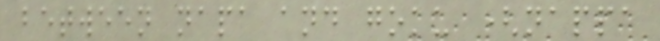between napa and goku (nappa
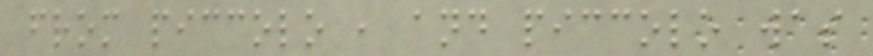from piccolo , and piccolo was
